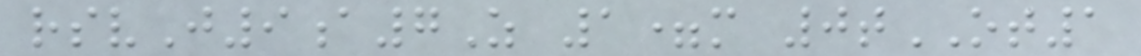rsvJ9a7Z 1=m 0tOT1
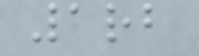1rb
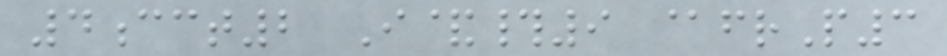4cct2 I&#9 @frP3
